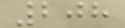208
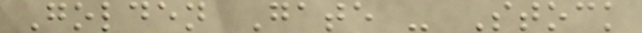Golden Gate - Stock
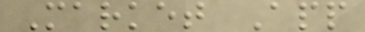Market App
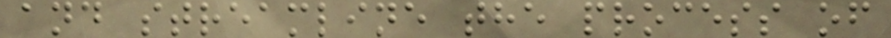and streamline the process of
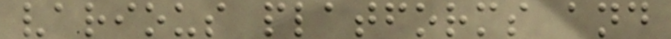various platforms and
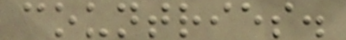countries.
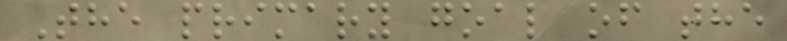The primary goal of the
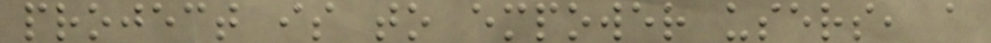project is to empower users, a
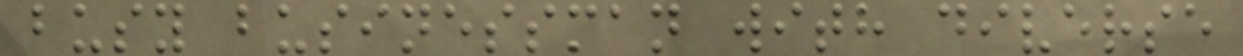busy businessman with diverse
